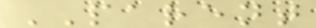PARENT
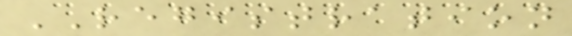REGISTRATION
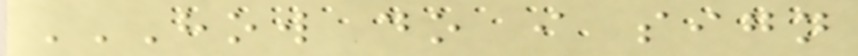HOW DO I SIGN
